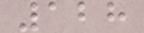128
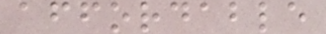affordable
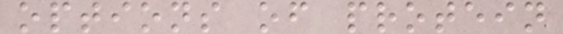options of protein
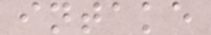intake
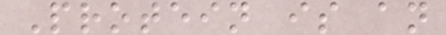Protein is an
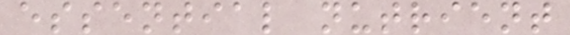essential nutrient
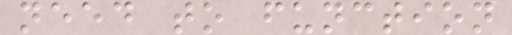need to function
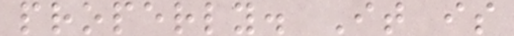properly. It is
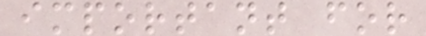important for
